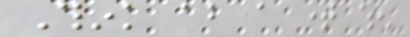Think about a time when
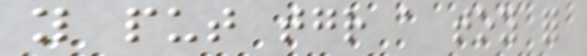you put together a toy for
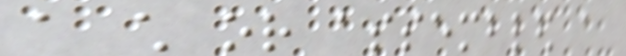a child or assembled a
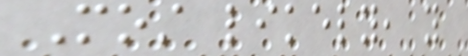Most likely, you
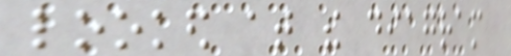looked at the diagram
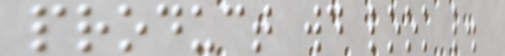product would look like.
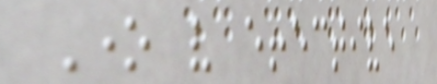One very effective
